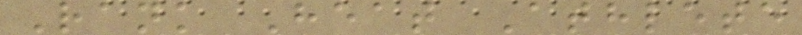Rank Heat Athlete
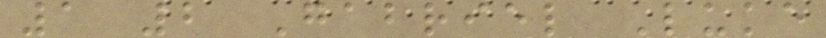1 2 Gabriel Luke
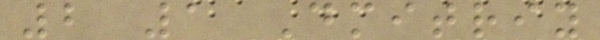2 1 Dmitriy
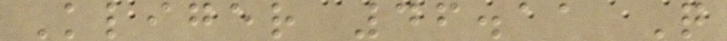Kliger 46.11 Q
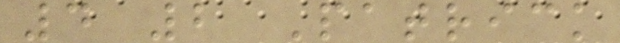4 2 Patrick
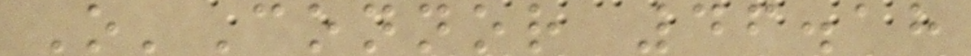O'Connor 46.18
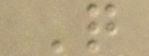Q
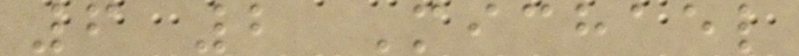6 2 Michael
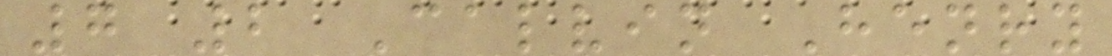7 2 Calvin Henry
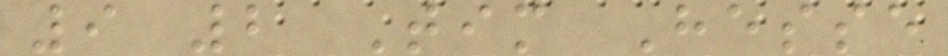9 2 Tim Hesse
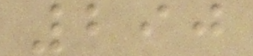290
